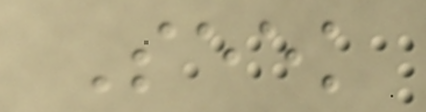Seek
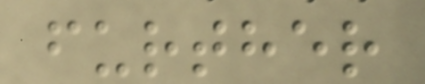further
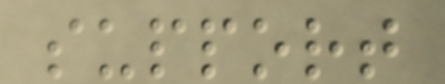support
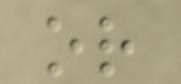or
